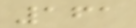161
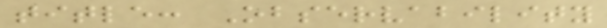title: Observability
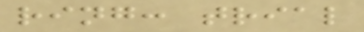ring: trial
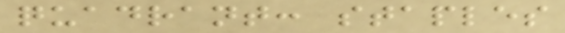quadrant: staples
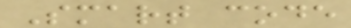Smart code
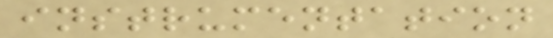instrumentation
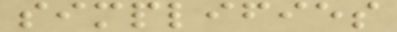simplifies
